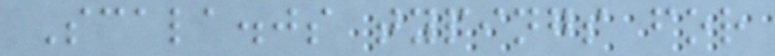Scala.js typings for
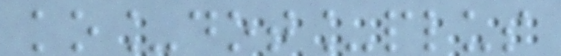ko_dot_plus
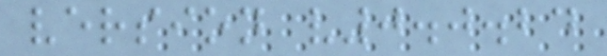version v0.0.24
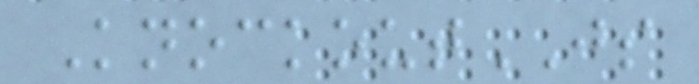KnockoutJS
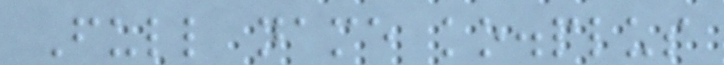Full name ko.plus
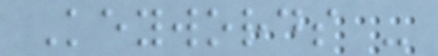Keywords -
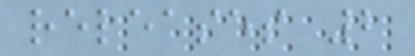releases 2
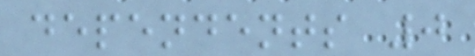dependents 0
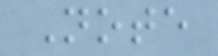Note
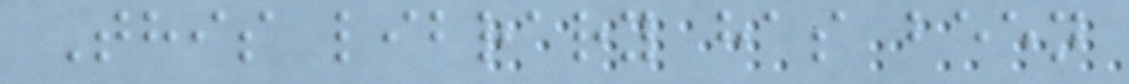This library has been
